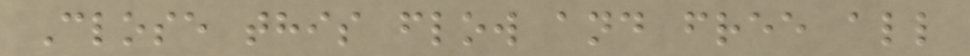Close this flow and free all
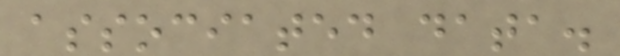associated data.
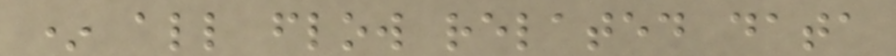* all flow related data
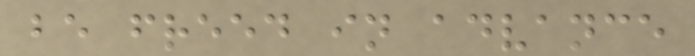be freed in advance
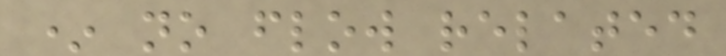* no flow related
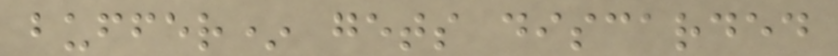buffer* gets discarded
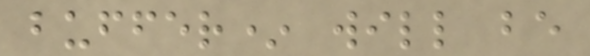buffer* will be
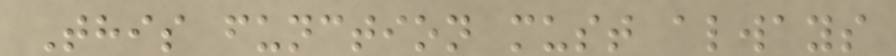This function must always
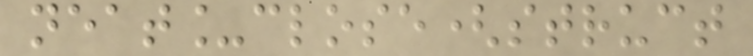neat_close(struct
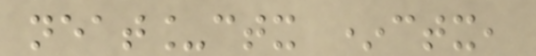neat_ctx *ctx,
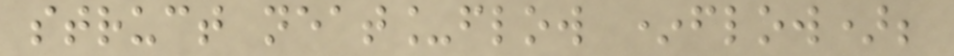struct neat_flow *flow);
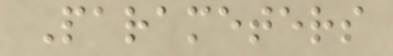Parameters
